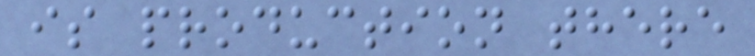is production there
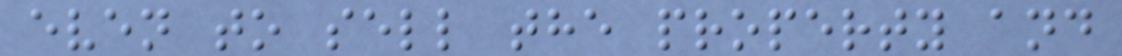even to sell the property and
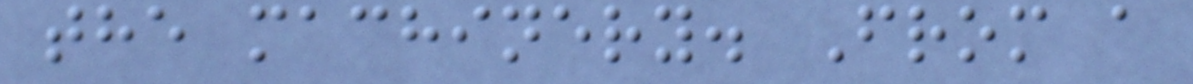the machinery. From a
